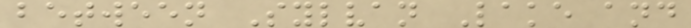between Sylvan Lake and
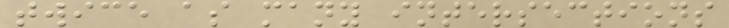twice as many intersections
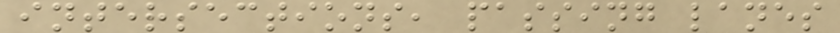intersections, passing lanes
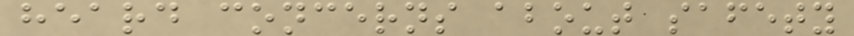heard concerns about safety
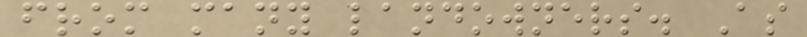from many landowners. As
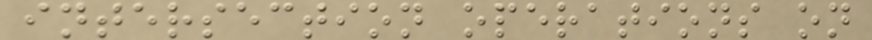intersection operations on
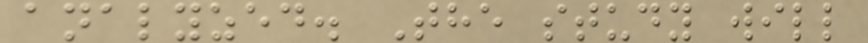analyzed. The study will
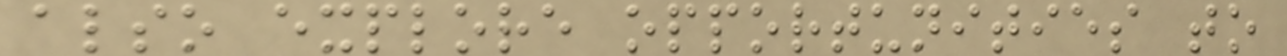also explore opportunities to
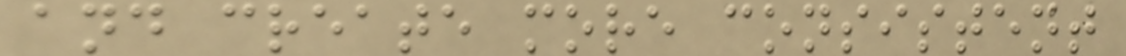and create more consistent
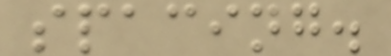spacing.
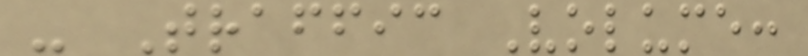- Traffic Volume:
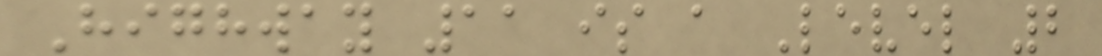Highway 11 is a Level 2
